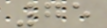75
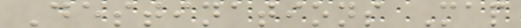Destinations Map
